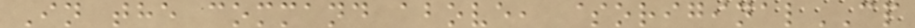In the command above, $originalCP
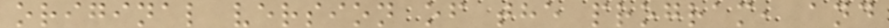original version of the program, and
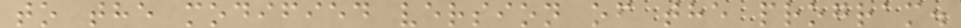to the modified version of the program.
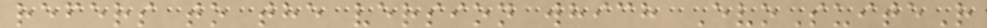refers to the version which EvoSuiteR
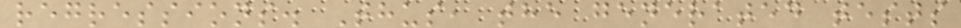regressions. Thus, the generated tests
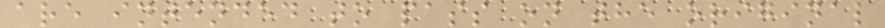are intended to pass on the original
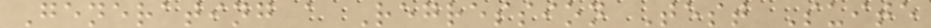Generating a Regression Test Suite
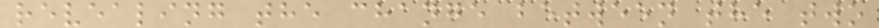revealing the change between the two
